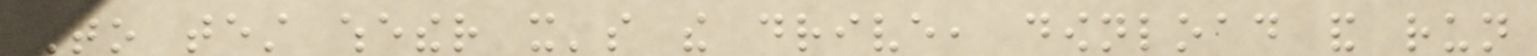To test whether it's the drive, download and run
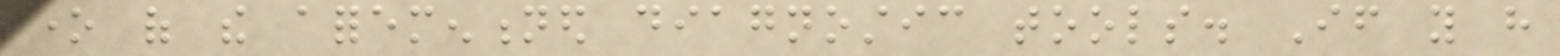one of the aforementioned diagnostic tools. If you have
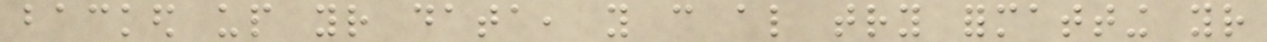backed up your data, you can also try formatting your
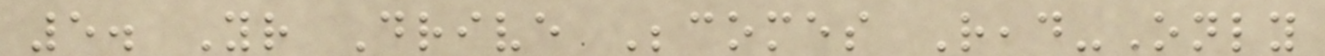5. Your Drive Becomes Read-Only
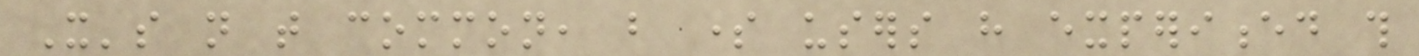It's not that common, but some users have experienced this
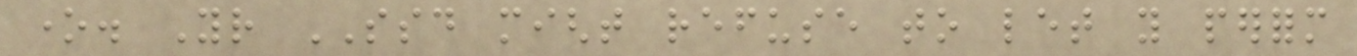one. Your SSD might refuse to let you perform
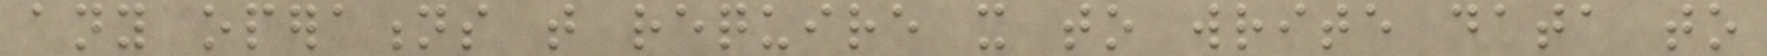any operations that require it to write data to
